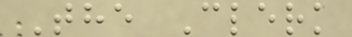The Clerk
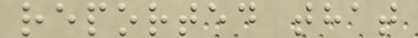reported that
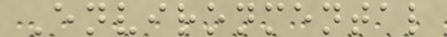Environmental
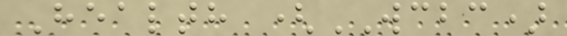Health (WCBC)
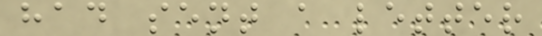had sent a letter
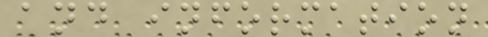and information
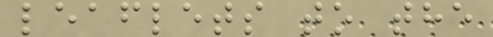leaflets to the
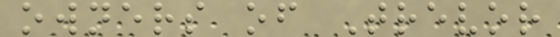owners of Trevor
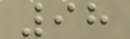98
